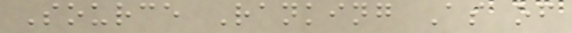Source Ranking As of
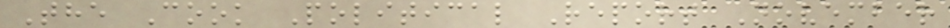The Cook Political Report November
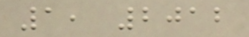1, 2012
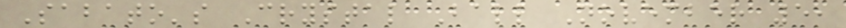Sabato's Crystal Ball November 5,
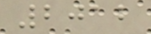2012
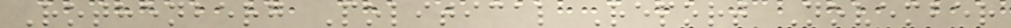Rothenberg Political Report November
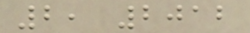2, 2012
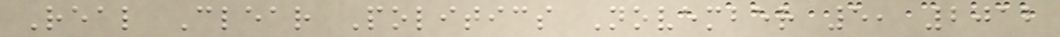Real Clear Politics November 5, 2012
